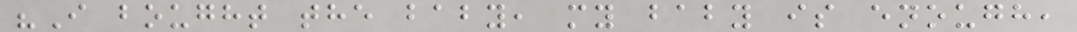"I bought the baby, my baby is enough,
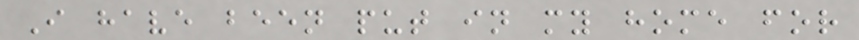I have been put in my home for
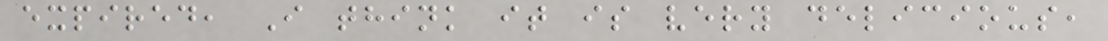expired, I think it is very delicious,
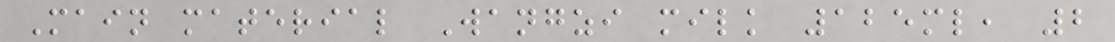Main material Wangzi milk 125ml, 2
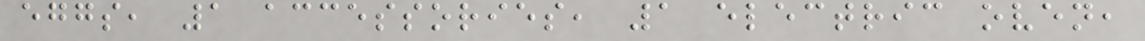eggs, 1 accessories, 1 electric oven,
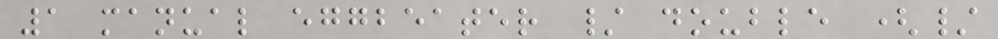1 manual eggbeater / double (/
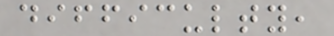difficulty,
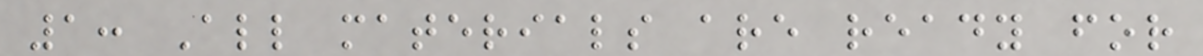1: All materials are ready for
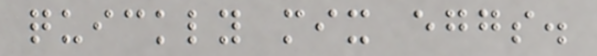quickly mix eggs.
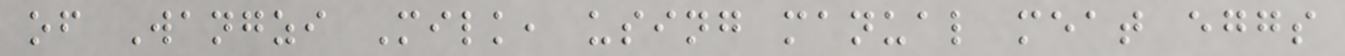of Wangzi Milk, using manual meat eggs
